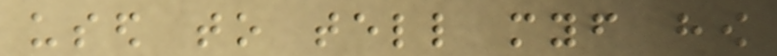used to tell myself how
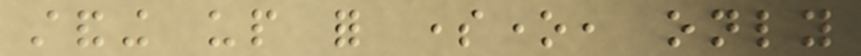standing up for someone, only
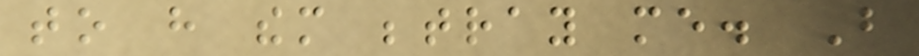to have them betray me. But
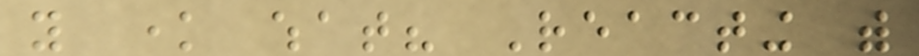you know what? Reacting with
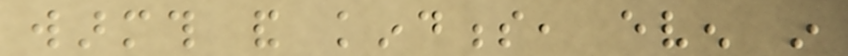warmth and kindness, even in
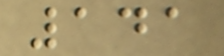141
